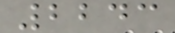2243
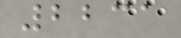2231
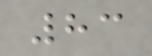83
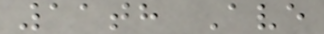11th Ave
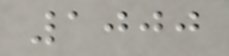1000
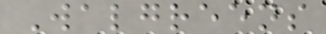Walgreens
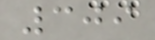309
